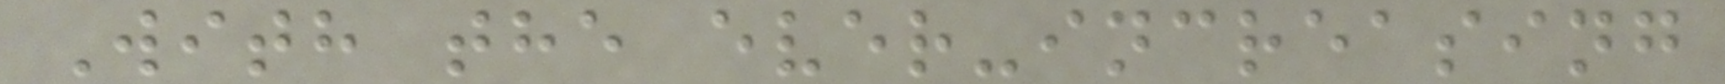With the ever-increasing
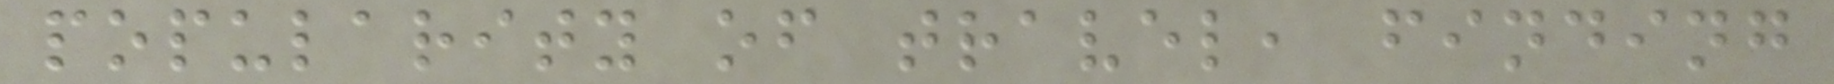popularity of travel, finding
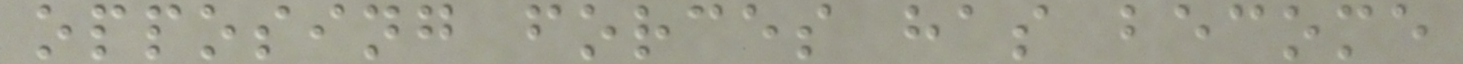opposing forces has become
